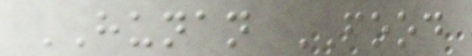HUNAN FOOD
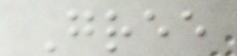Gree
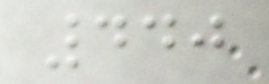440
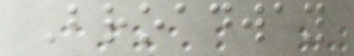Broadway
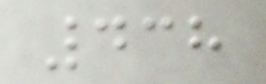438
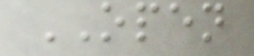OPEN
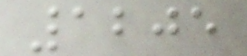1205
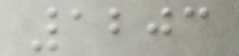1203
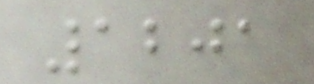1201
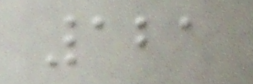121
